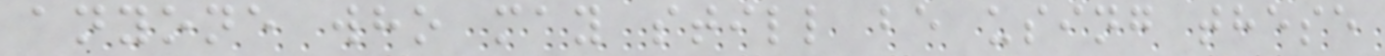anyone who may still be using these
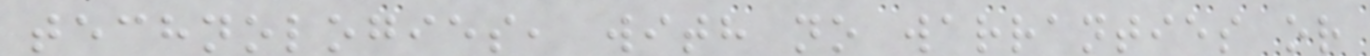technologies, with no warranties or
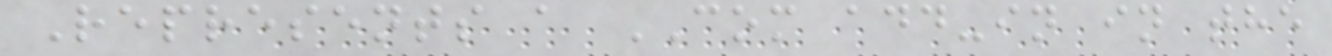Represents a COM add-in in the
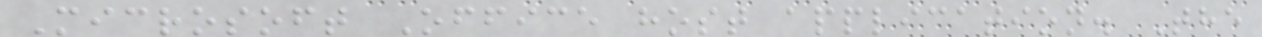Microsoft Office host application. The
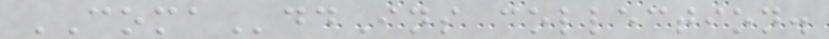COMAddIns collection.
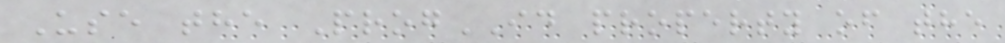Use the ProgID property of the
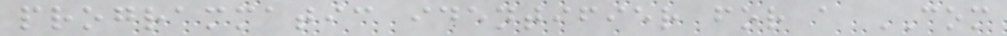programmatic identifier for a COM
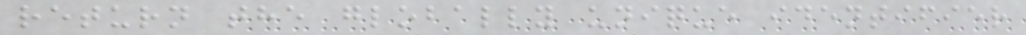return the globally unique identifier
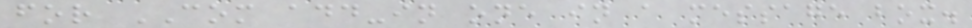for COM add-in one in a message box.
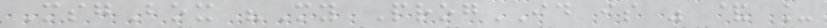MsgBox "My ProgID is " & _
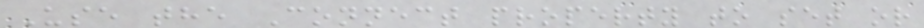Use the Connect property to set or
